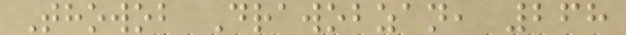Thowob Drawobzan, 268
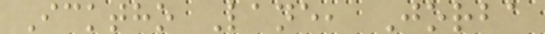Icktho Lane, Jorba
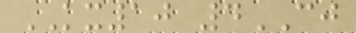KX10 4CJ
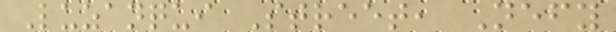Luzanqui Street, Nefy
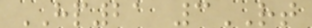HP21 3RT
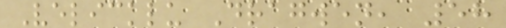Velicklu Dragwen, 58
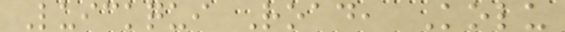Luickqui Road, Kolu
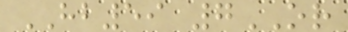HB59 7OR
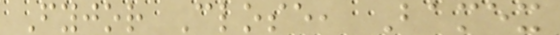Fyjor Close, Bamex
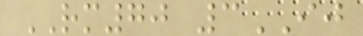RM70 3IJ
